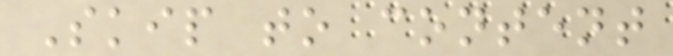Skip to content
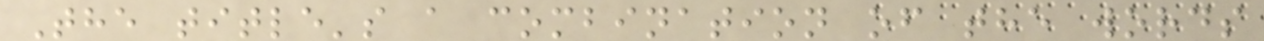The title's a combination of the words
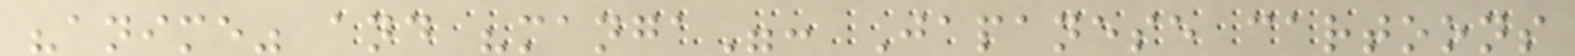"anime" and "manga": Japanese cartoons
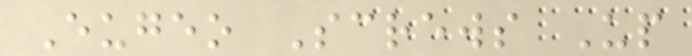Eugeo Screws Up
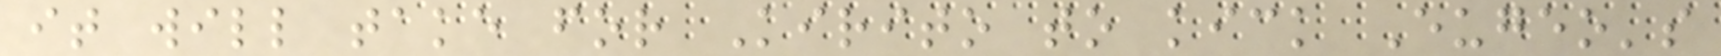it will take for Kirito to kick Eugeo's
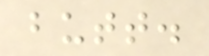butt.
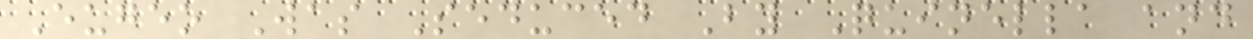Eugeo Was Seduced By Quinella and
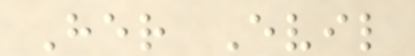Her Evil
